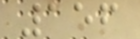156
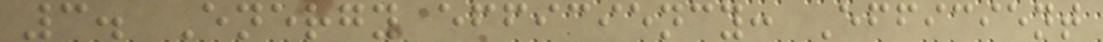3. Energy efficiency: Efficient
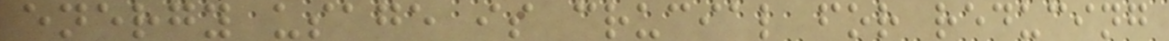energy usage is crucial for reducing
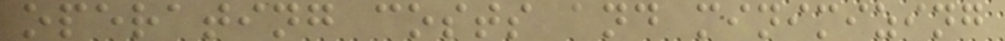operating costs and minimizing
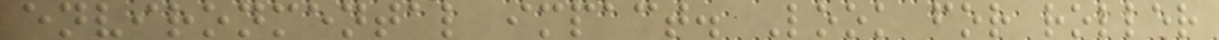environmental impact. Look for roller
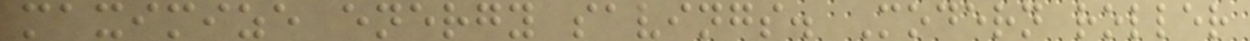maximize energy savings. Modern roller
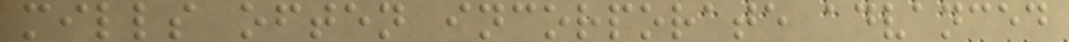mills often incorporate advanced
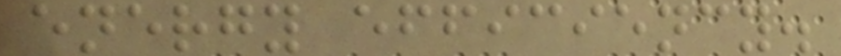energy efficiency.
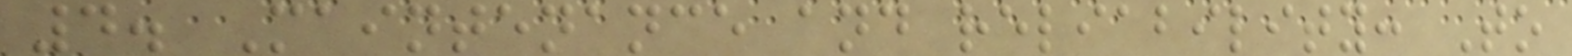4. Maintenance and reliability: To
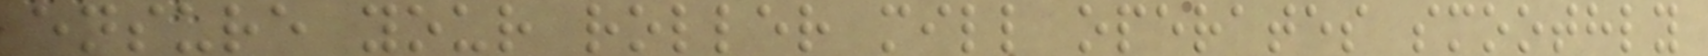ensure your roller mill operates smoothly
